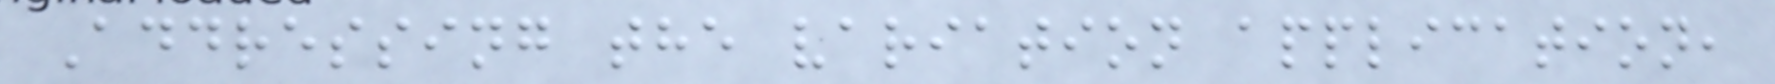Addressing the variation application,
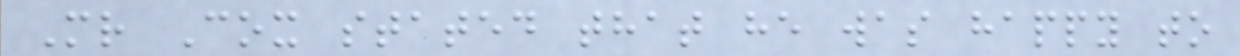Mr Cox stated that he was happy to
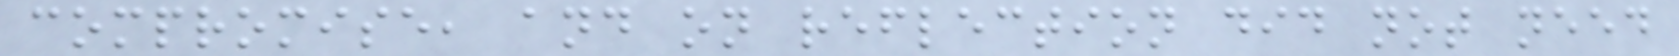compromise, and on reflection did not need
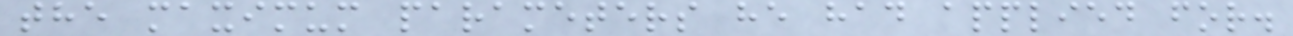the maximum parameters he had applied for.
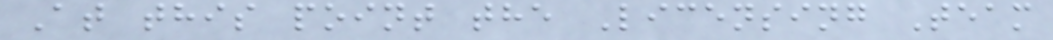At this point the Licensing Team
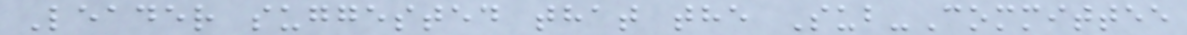Leader suggested that the Sub-Committee
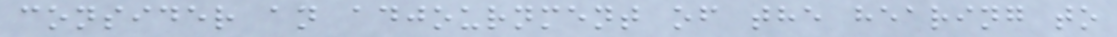consider an adjournment of the hearing to
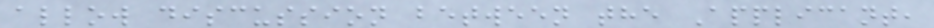allow discussion between the Applicant,
